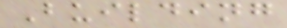Building
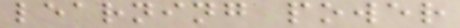learning power
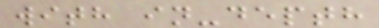with in-depth
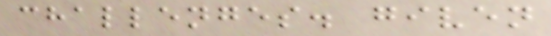challenges. given
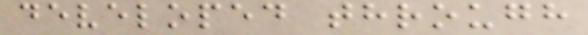developed through
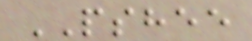PSHEE
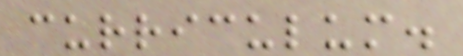curriculum.
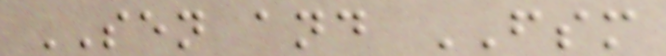SEN and FSM
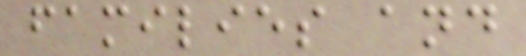families and
